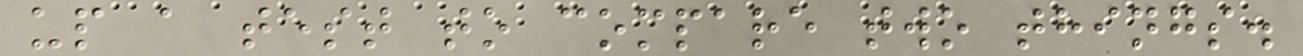up a test to compare two things.
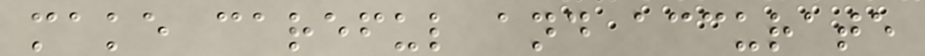make careful and accurate
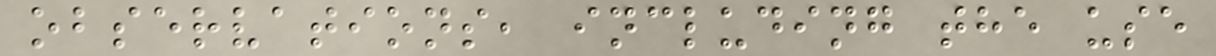observations, including the use
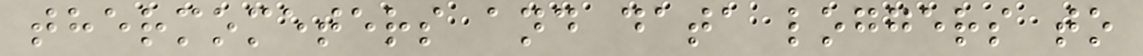thermometers and data loggers to
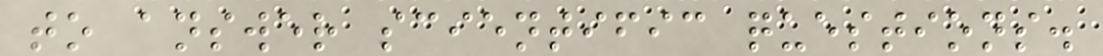to answer scientific questions.
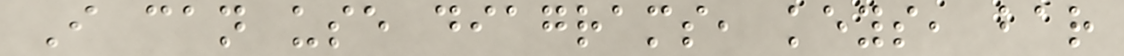I can use diagrams, keys, bar
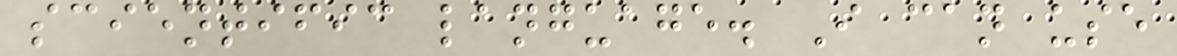scientific language. I can use
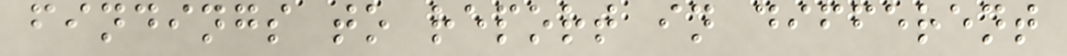findings to report in different
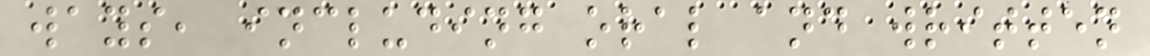ways, including oral and written
